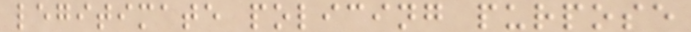legitimate policing purpose
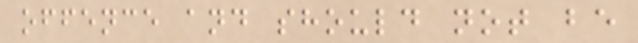offence and should not be
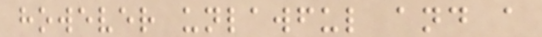however unlawful and a
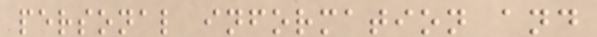personal information and
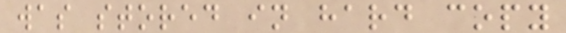was stored in hard copy
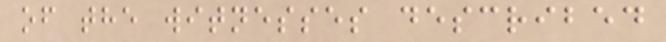of the witnesses described
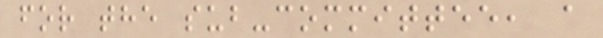for the sub-committee, a
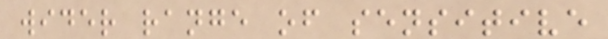wider range of sensitive
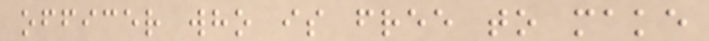officer who is free to make
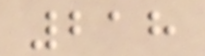218
